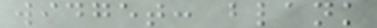widget: blank
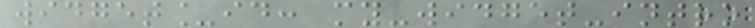widget_id: my-widget-intro
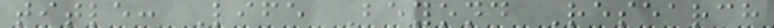title: Life Beyond Research
